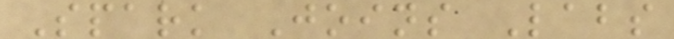Spark Joins Labs
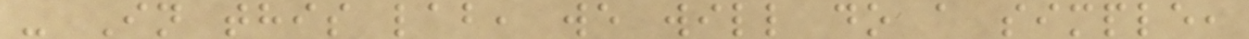- In this lab, we will do a simple,
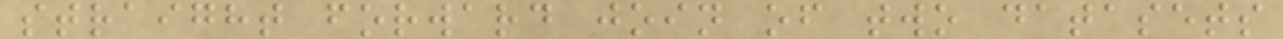straight forward join of two datasets
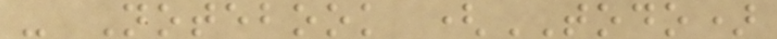- Notebook (TODO)
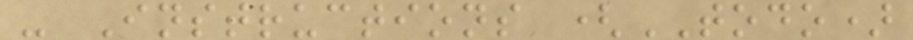- Instructions (TODO)
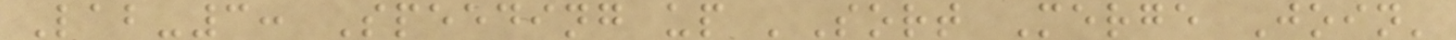Lab-3: Speeding up 'Sort Merge Join'
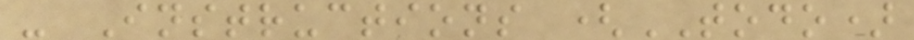- Instructions (TODO)
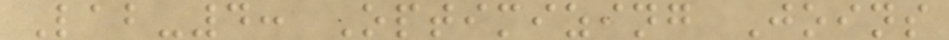Lab-4: Optimizing Joins
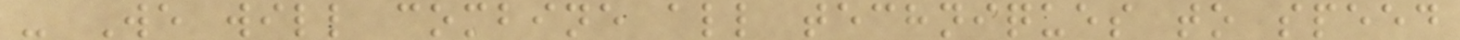- We will combine all techniques to speed
